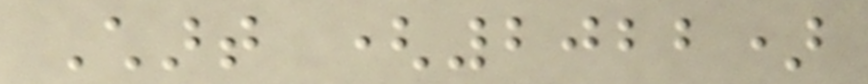Chart (2022)
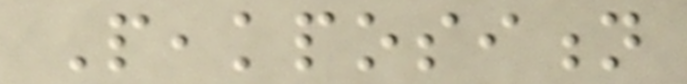Peakposition
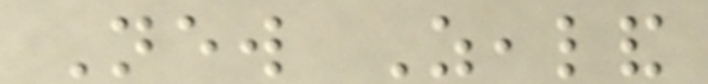New Zealand
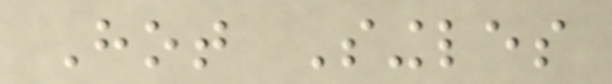Hot Singles
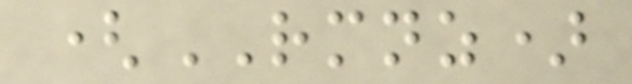(RMNZ)
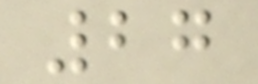27
